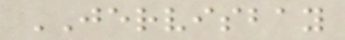JERVISBAY
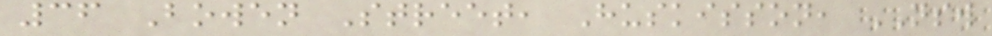36 Bowen Street, Huskisson, NSW
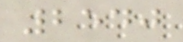2540
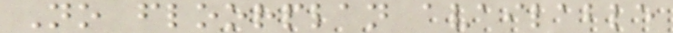No floorplan available
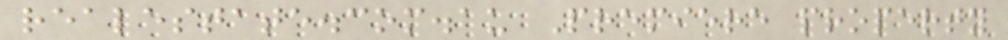realestate.com.au Premiere property
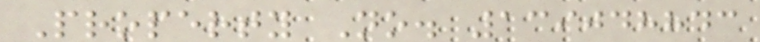Property No. 139048843
